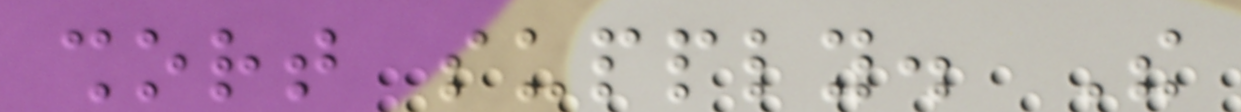short supply. The
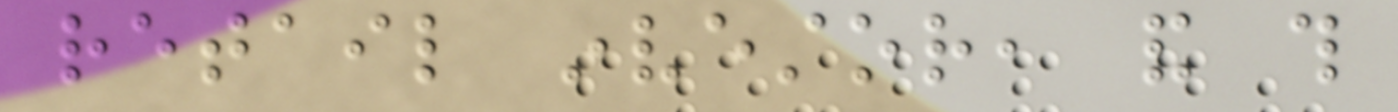retail investor, and this
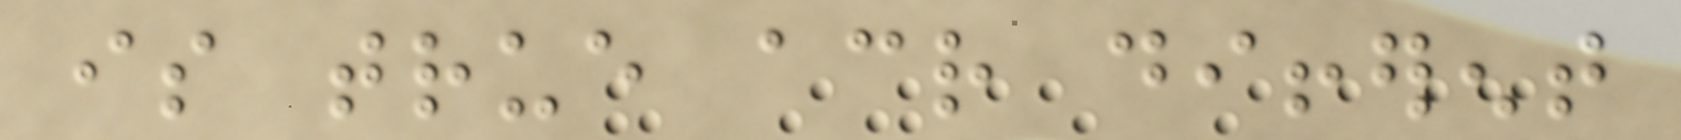is true across different
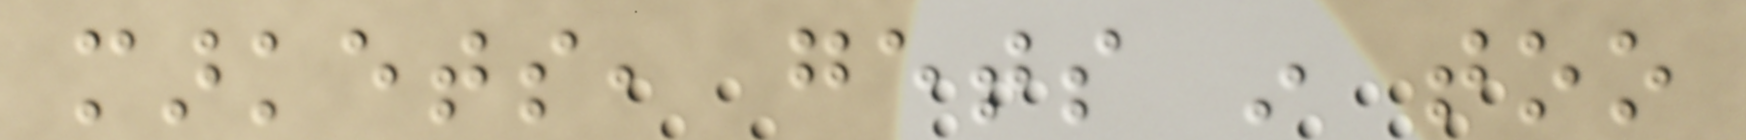markets, gets in too
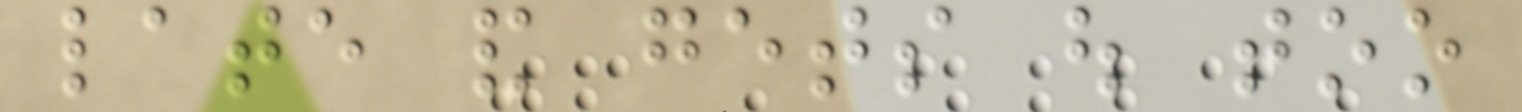late and gets out too
